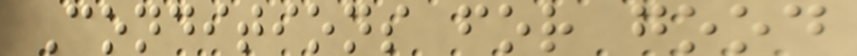Conditions for good
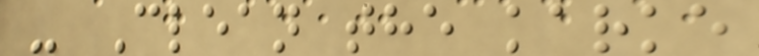- Clean the karke
